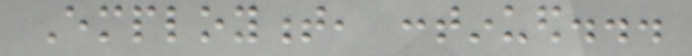Employment, continued...
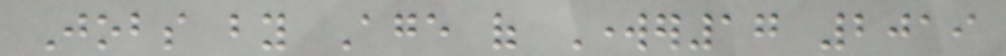Jobs by Age of Worker17 2019
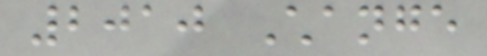2010 Change
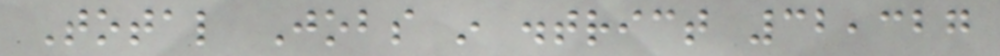Total Jobs in district 32,327
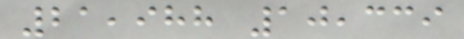21,988 10,339
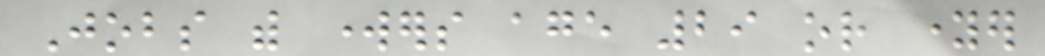Jobs with workers age 29 or younger
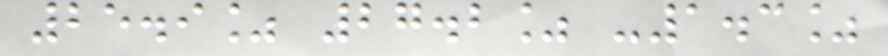25.9% 27.2% -1.3%
